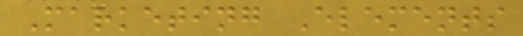Marketing Elements
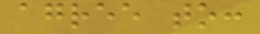agree to:
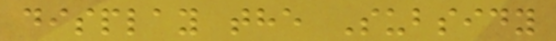display the Subsidy
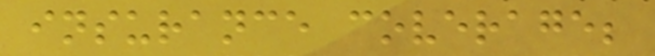insurance coverage;
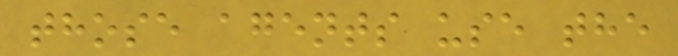those agents use the
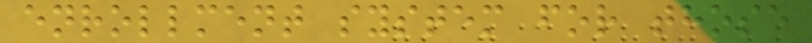enrollment system for those
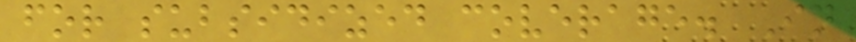for subsidized coverage. In
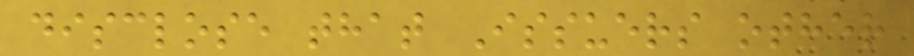disclose that Issuers other
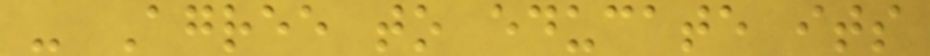- Agree to educate its
